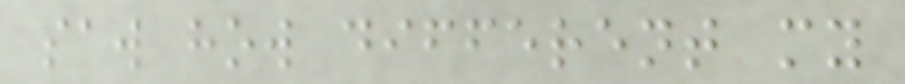saw how different my
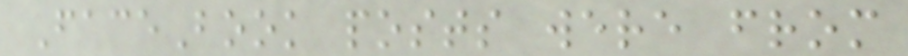FaceBook posts were from
